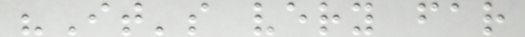"It's very far
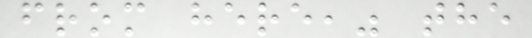from here," the
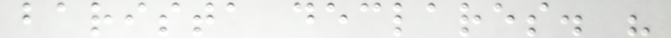barista declares. "
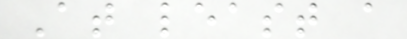At least a
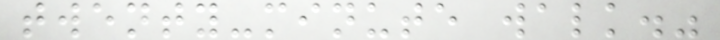twenty-minute walk."
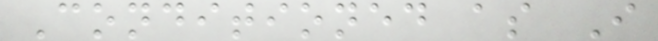Conditioned as I
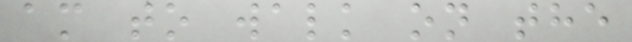am to walk on the
